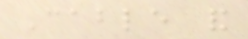Cable and
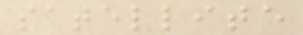satellite
